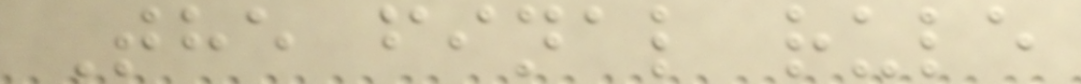The final rule
